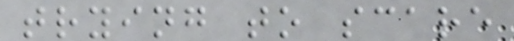trying to scare
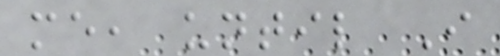me, until I
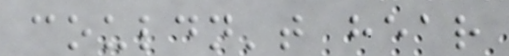couldn't hear
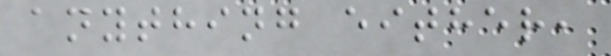anything either,
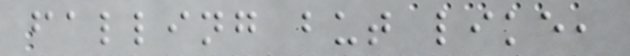falling but like,
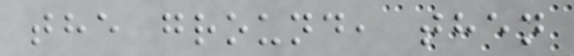the ground, then
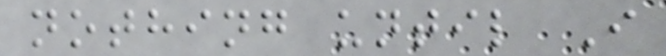nothing until I
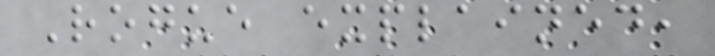Rogue explained,
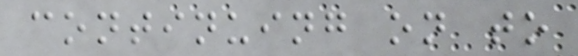continuing on to
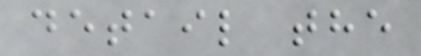detail the
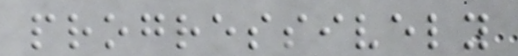progressively
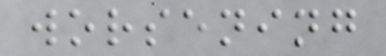worsening
